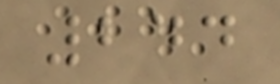244
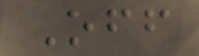Off
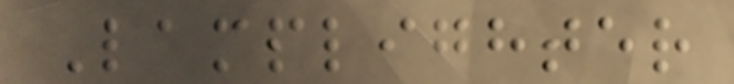Lamplighter
